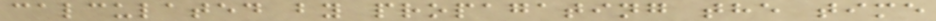calculated by propagating the time
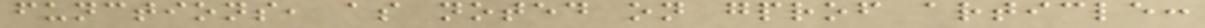functions, as noted on gprof article:
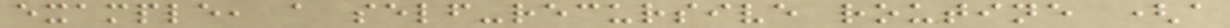example, a self-recursive routine (a
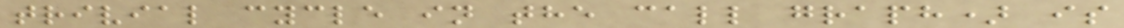trivial cycle in the call graph) is
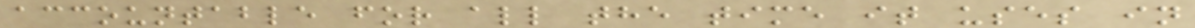accountable for all the time it uses in
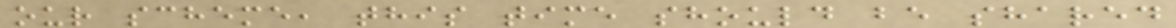our scheme, this time should be shared
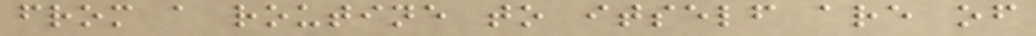from a routine to itself are of
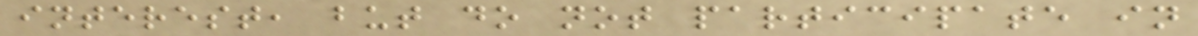interest, but do not participate in
